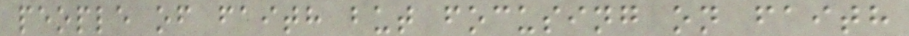people of faith but focusing on faith
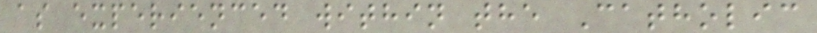as experienced within the Catholic
